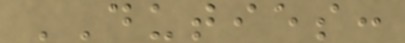DUTIES:
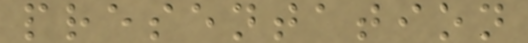presentation
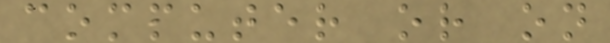computer or on
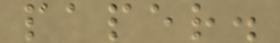paper.
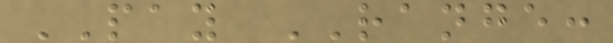PAY RANGE:
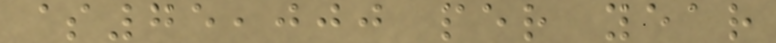$75,000 per year
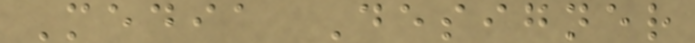Media Designer
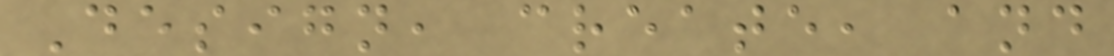Design, create, and
